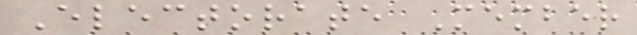Electorate Member
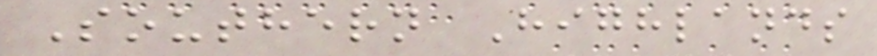Southern Highlands
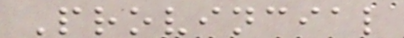Provincial
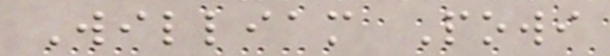William Powi
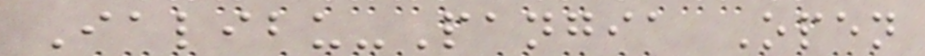Ialibu-Pangia Open
